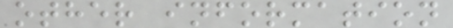other information
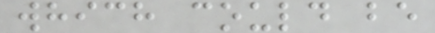which could be
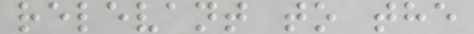relevant to the
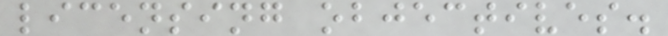licensing objectives.
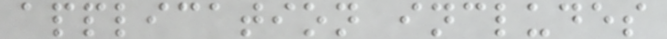application includes
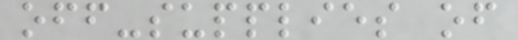off-supplies of
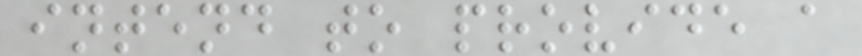intend to provide a
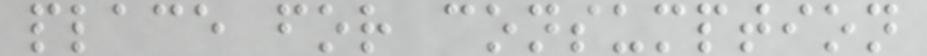place for consumption
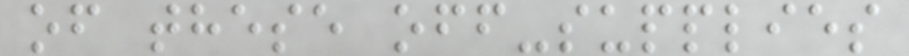of these off-supplies
